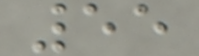55
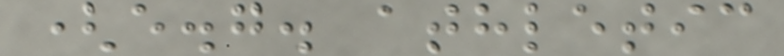(e.g. athletic
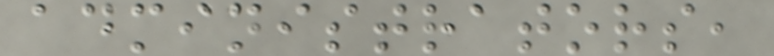administrators,
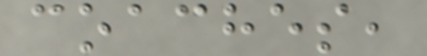coaches,
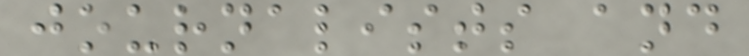journalists and
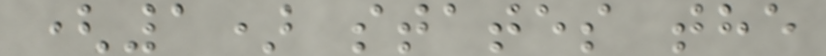(1) states the
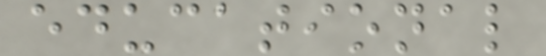educational
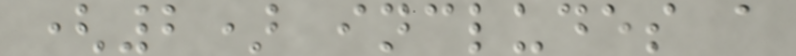(2) includes a
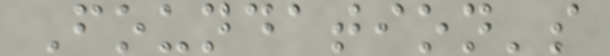Foundation's
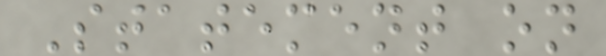Statement on
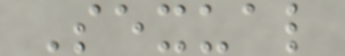Sexual
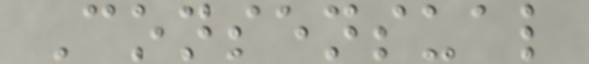Consensual
